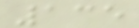135
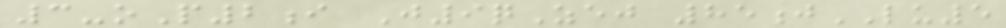3-oP2i J9qZej 85jLU5
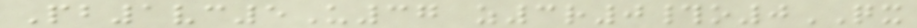Pb1vc5U37 z3r0#o0QX
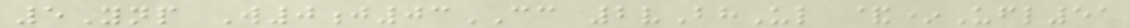5Ynp W0j03CC 2vBhUl &*Ufl51
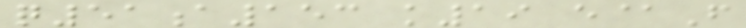q51a153 k19 e@F
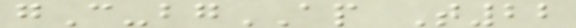gC-bgAP T22
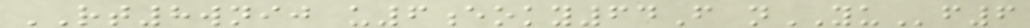RT8wnij u6eoky64F nYUf6
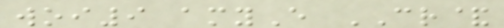woi9 amyE CR&
